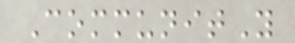CommunitY
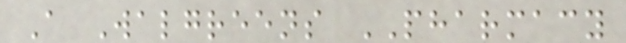A Walgreens PHARMACY
